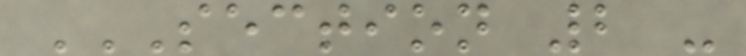SECTION 2 -
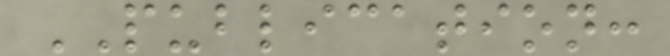PUBLICATION:
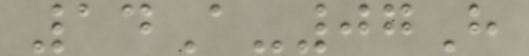14A-07H
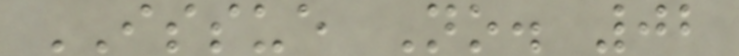ISSUE No. 02
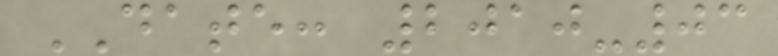DATE: 2010-03
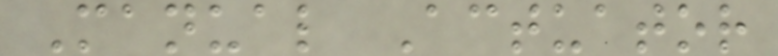Manual Actuator
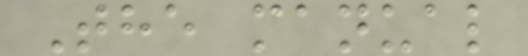The manual
